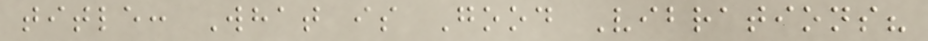title: What is Good Vibrations?
